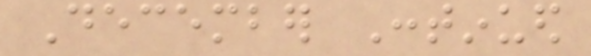December Continued
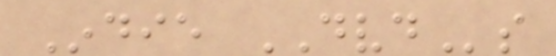Indie DVDs
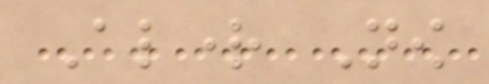Alright Now
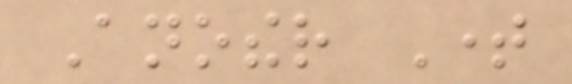Another Time
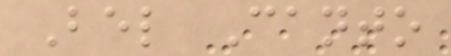Bel Canto
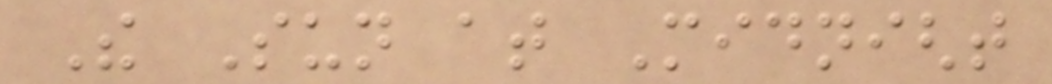The Sun at Midnight
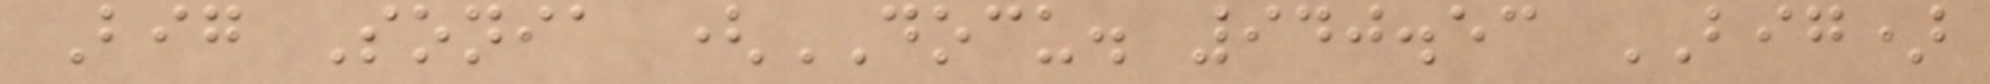Big Sonia (DOCU. 940.53 BIG)
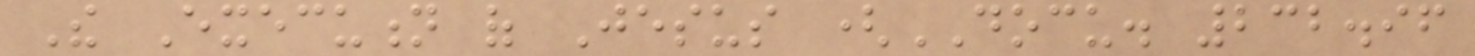The Execution of Jesus (DOCU. 232.96
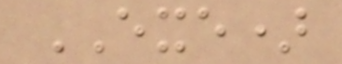EXE)
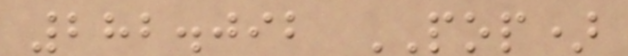282.092 POP)
